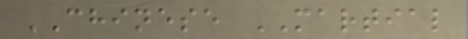CHINESE MARTIAL
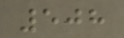508
